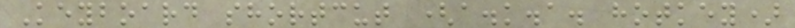Keyboard shortcut (a.k.a. hotkey)
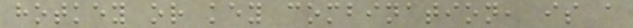hotkey or key combination, is a
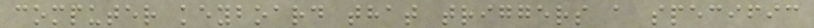computer keyboard that triggers a specific
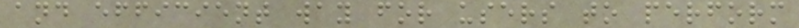and efficient way for users to perform
